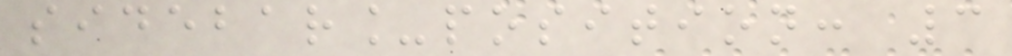sidebar_position: 3
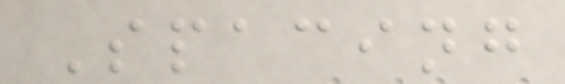Spacing
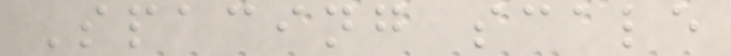Spacing scale
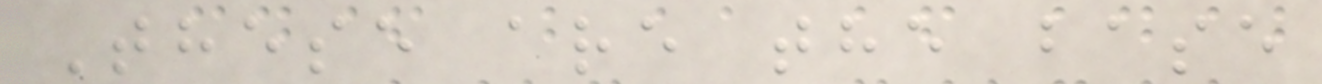These are the base
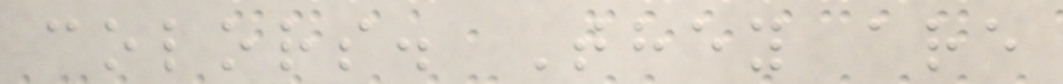colors. They are
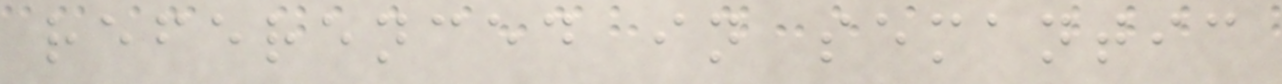referenced in semantic
